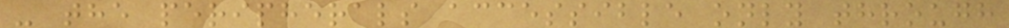- the peripherals accessible only through
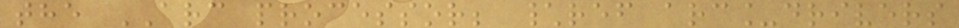the ARC processor; \ref arc_drivers
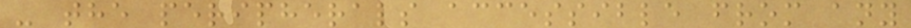- the peripherals accessible from any
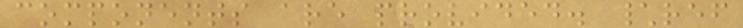components are provided. \ref
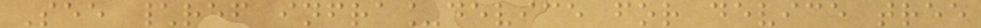See \ref infra_device for device tree
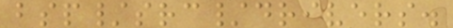bsp/src/drivers.
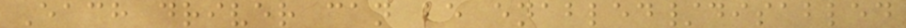Each driver can be enabled/disabled
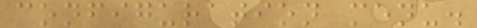configuration menu.
